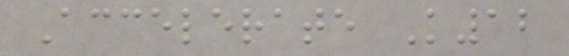Accelerate K12
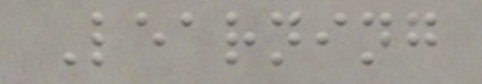Learning
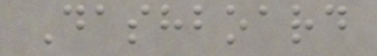Dashboard
